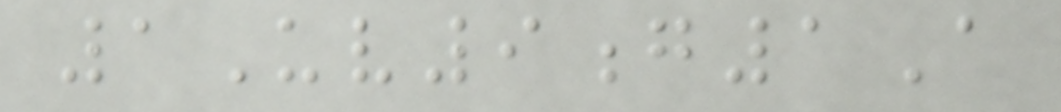1Uv9g1A
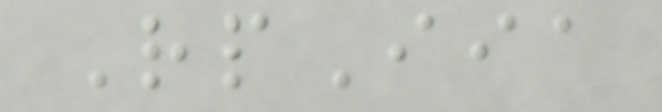RpIia
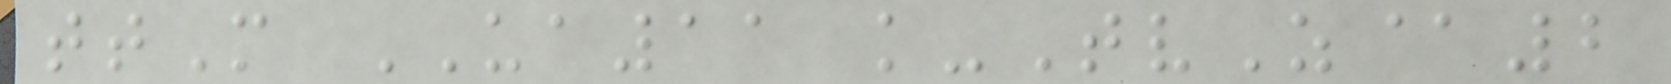ttM UA11 k-TvZ@2
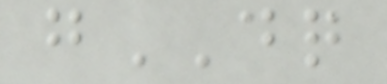gDQ
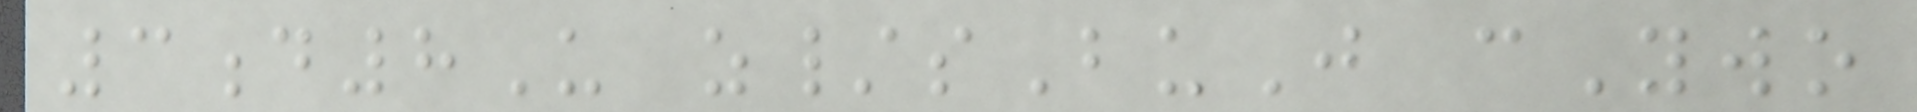3d8U z/sBuJ cYwo
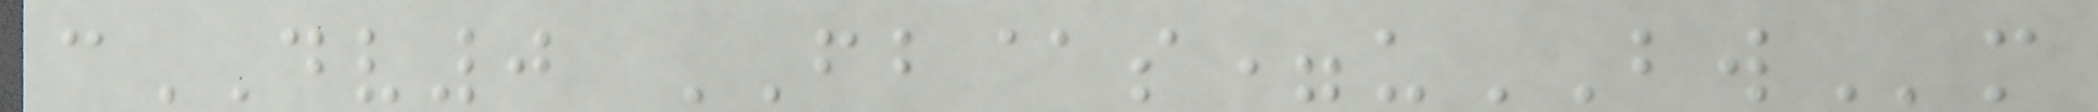cDV0 FB@s=uBWm
